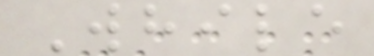While
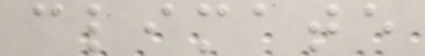climate
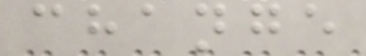change
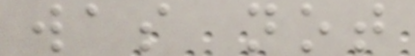was not
